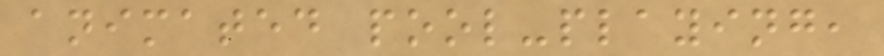animated pool-playing,
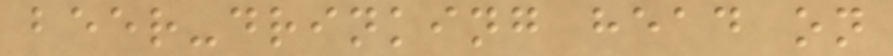beer-drinking head on
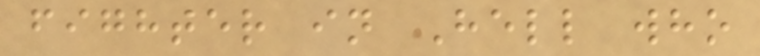fighter in Hell who
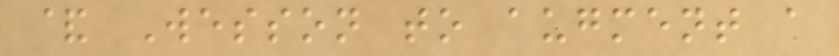& Wesson to augment a
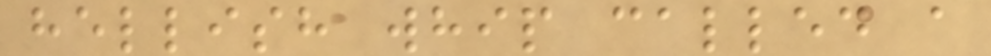hellish whip called a
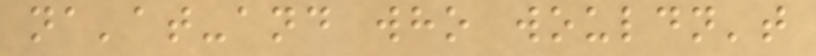na'at-and who wouldn't
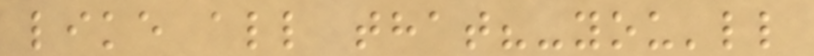like all that?-you'll
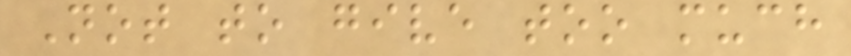Not to give too much
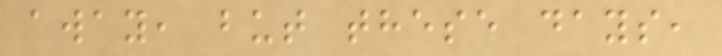away, but these days,
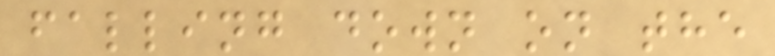falling down on the
